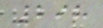298
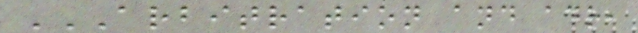ARBITRATION AND ADR,
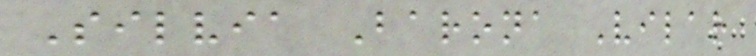Silvia Barona Vilar
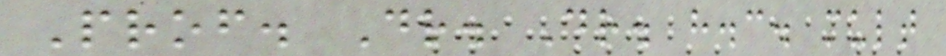Prof. Dr. Dr. h.c. mult
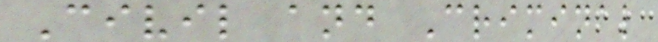Civil and Criminal
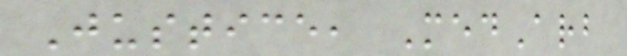Justice, MedArb
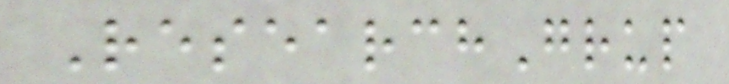ResearchGrup
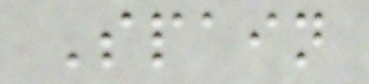Spain
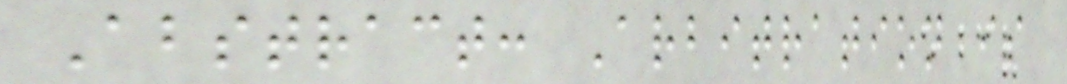Abstract: Arbitration is
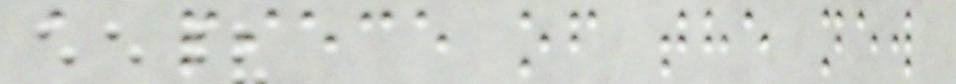a piece of the new
